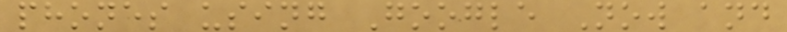phones using Google Now and
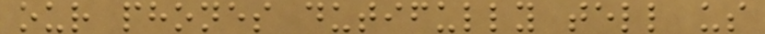our phones dutifully tell us
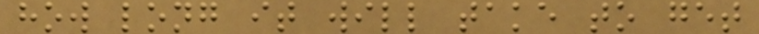how long it will take to get
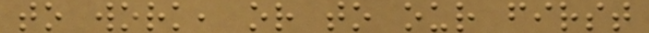to work, or to our first
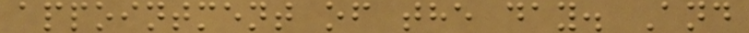appointment of the day. And
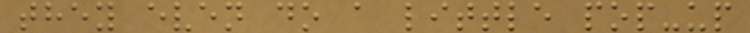they even do a little pop-up
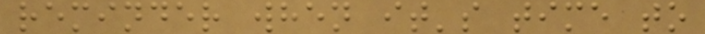reminder when it's time to
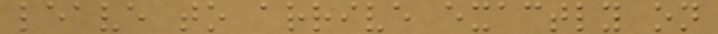leave to arrive exactly on
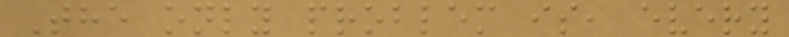The only problem is, every
